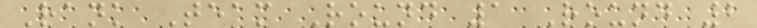Rank Team Round 1 Round 2
